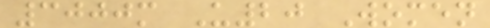3000m U20 Women
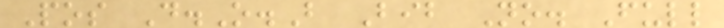Pos D.O.B Bib No. Full
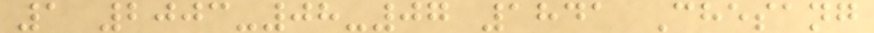1 2003-08-07 1841 Chesang
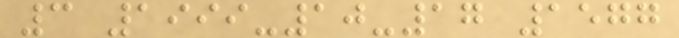3 1999-10-17 1577
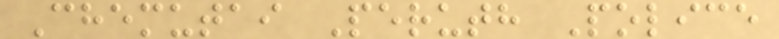Chemutai Peruth Police
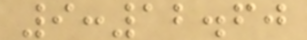9:12.60
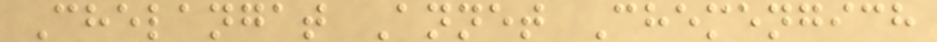Chelangat Annet Chemengich
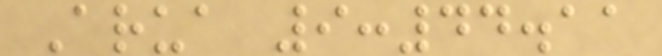Arua 9:44.11
